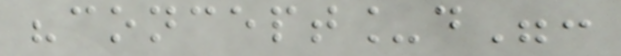"concept_d":
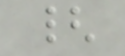{
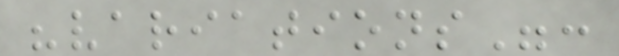"variations":
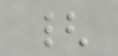{
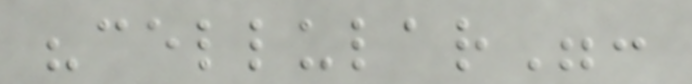"cellular":
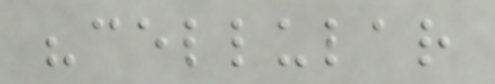"cellular
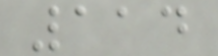114
